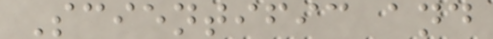Scientific and
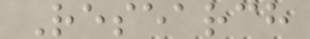Research
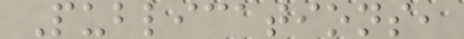Publications,
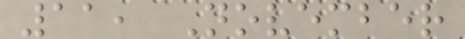11, November
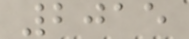2015
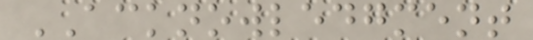ACKNOWLEDGMENT
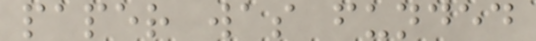paper was funded
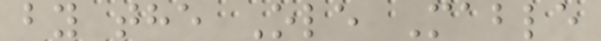by the Ole Mable
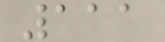111
